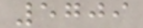5709
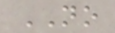NO
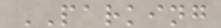PARKING
